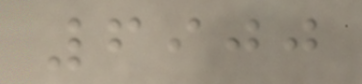6900
